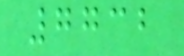7732
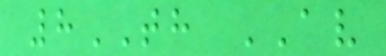8TH AV
